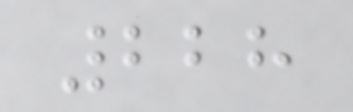228
